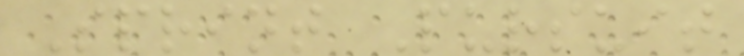Sprint Pursuit
